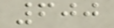600
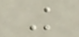K
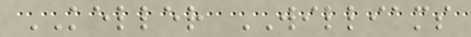KELLER WILLIAMS
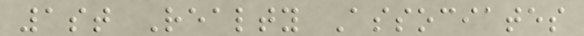1st Realty Associates
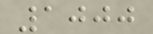1000
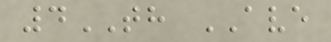4TH AVE
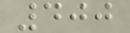400
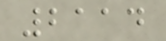2114
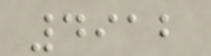4912
